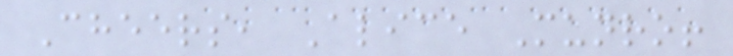Cheers, Alice Munro!
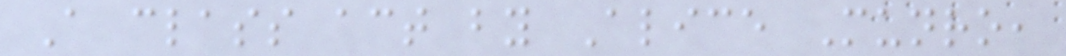A class act by Alice Munro,
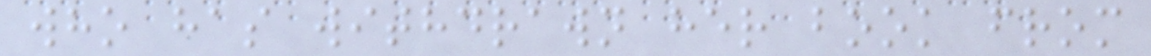who has withdrawn her book from
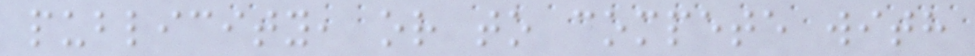publicity, or to compete with
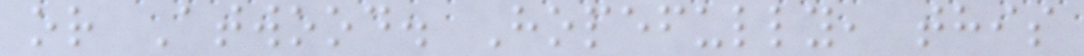or Atwood. Hopefully, this
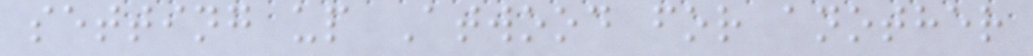setting up Atwood for another
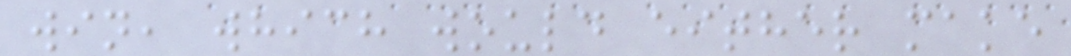win, which would either make
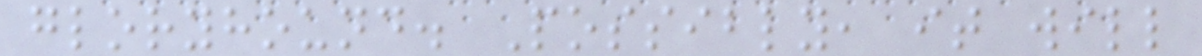gloryhound. Possibly, it will
